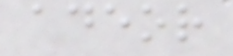adeor
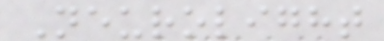Neurolight
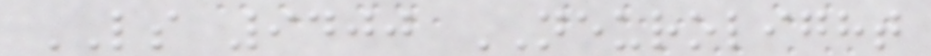LS 9400 NEUROLIGHT
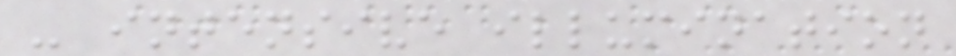- intensive illumination
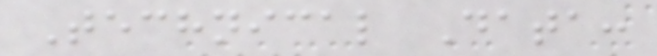Technical Data:
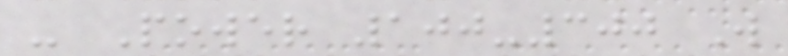- Power 100-300 W
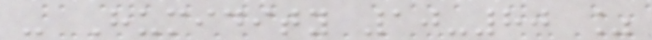- Humidity 10-80 %
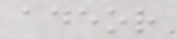adeor
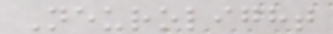Neurolight
